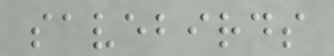savebirds
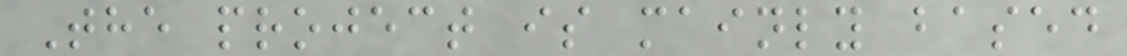The project is mainly based
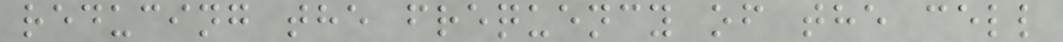reducing the frequency of the cell
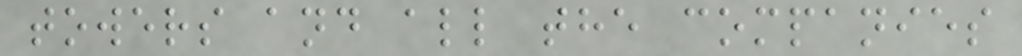towers and all the companies
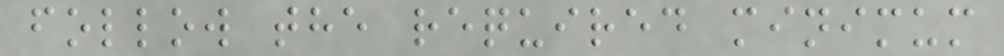follow the required minimum
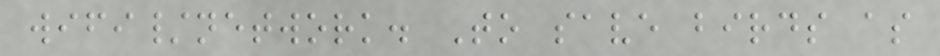wifi/network. To save birds as
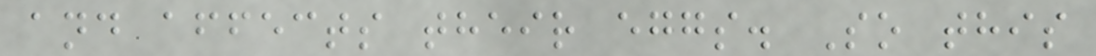and affects their eggs. So this
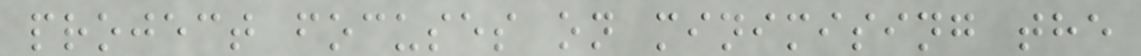project focuses on minimising the
